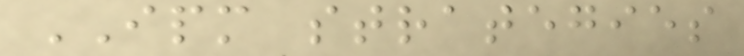IPM strategies
